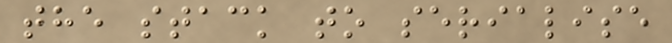the stack to serialise
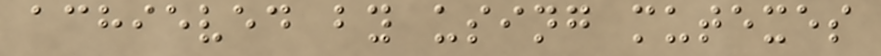achieved by using mutexes
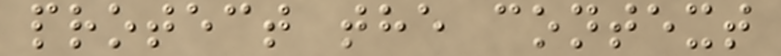protect the context
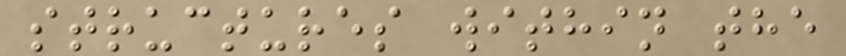structures within the
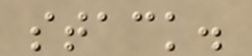stack.
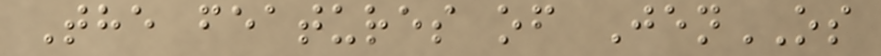The features of JenOS
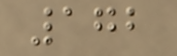172
